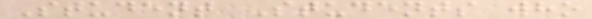Student Students who
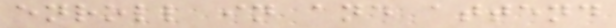enroll in and attend
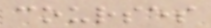courses
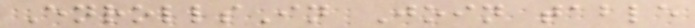EnrollsIn Join table
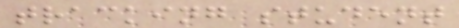tracking student
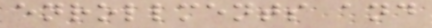enrollments and
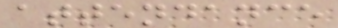attendance
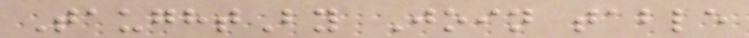TaughtBy Join table
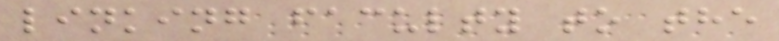linking faculty to the
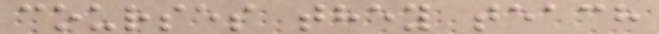courses they teach
